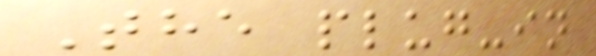The plug-in
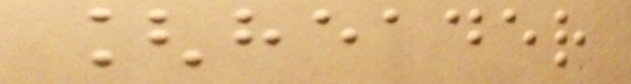[header
